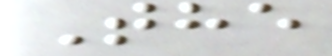The
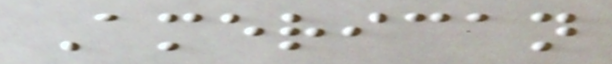American
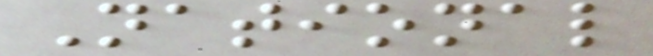National
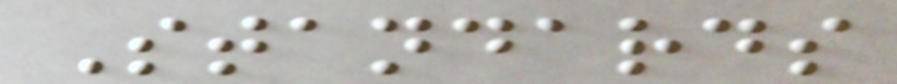Standards
